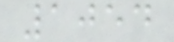1054
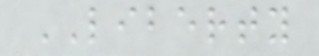LIBERTY
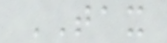TAX
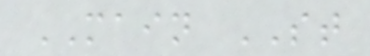MAIN ST
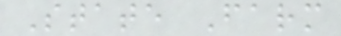State Farm
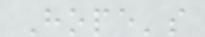Hope's
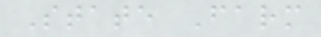State Farm
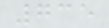735
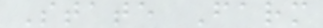State Farm
